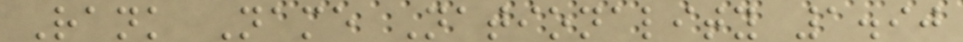Rank Name Nationality 1.90
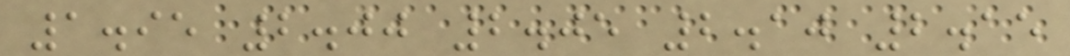1.95 2.00 2.05 2.10 2.15
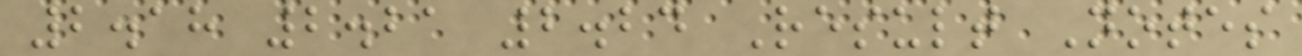2.18 2.21 2.24 Result Notes
